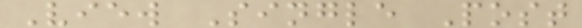View Single Post
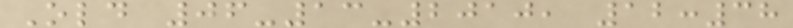Old 06-13-2010, 12:38
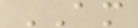AM
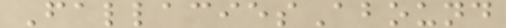FallaciesAbound
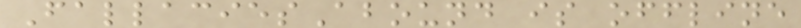FallaciesAbound is offline
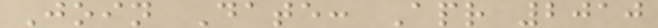Join Date: Apr 2010
